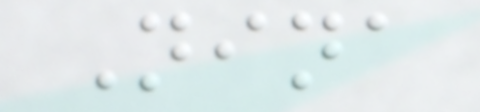Nina
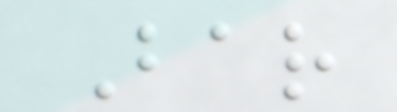Bar
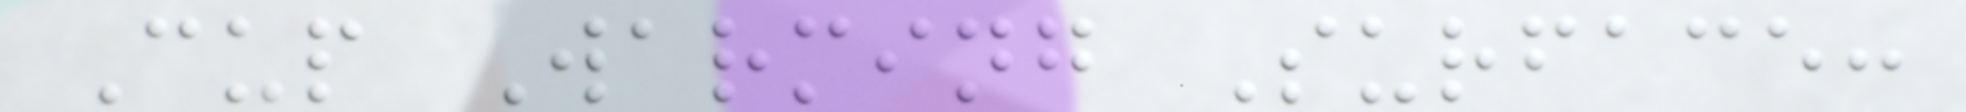Cup Warming Surface:
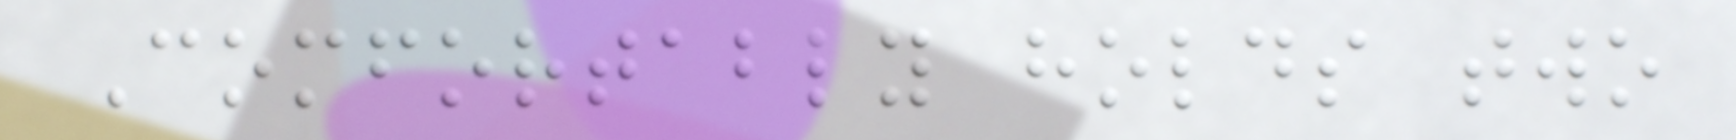Comfortably holds two
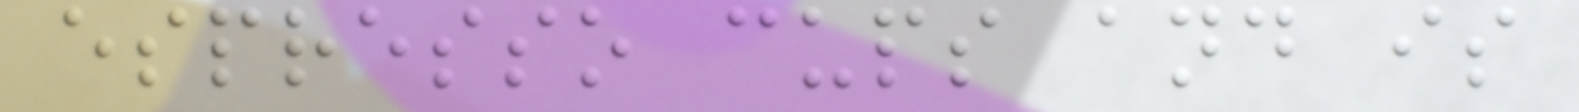espresso cups and is
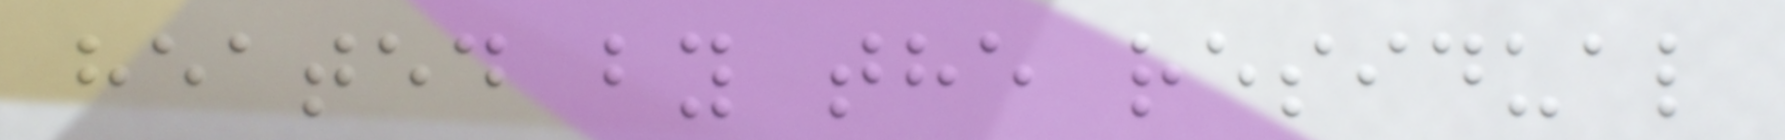heated by the residual
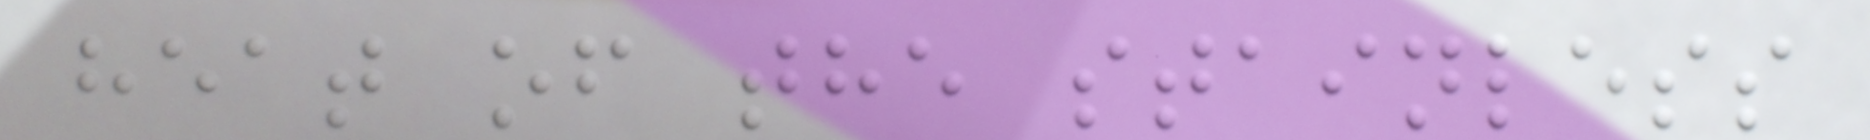heat of the stainless
